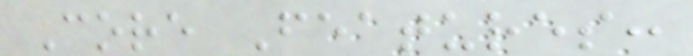Core Features:
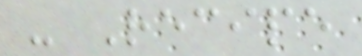- Recipe
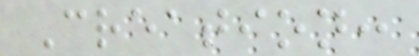Creation:
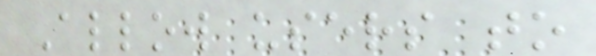Allow users to
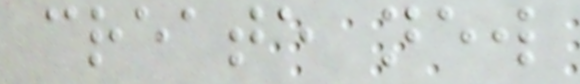create new
